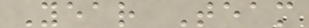Year Team
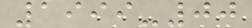1999-00
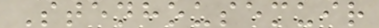Stenhousemuir
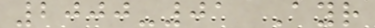2000-01 Ayr
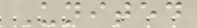United
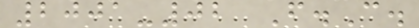2001-02 F.C.
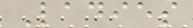Ladies
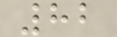82
